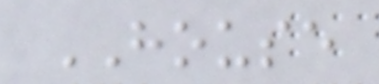HOUSE
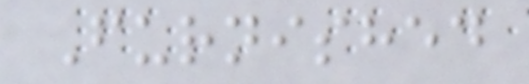Furnished
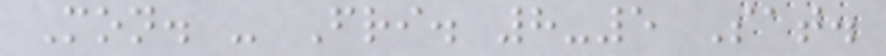Mon. - Fri. 8-5 Sat.
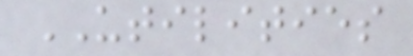UTILITIES
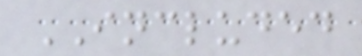INCLUDED
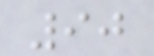90
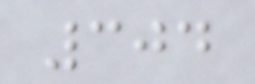304
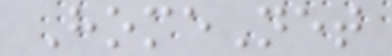HomeNet
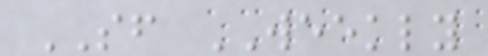SF WEEKLY
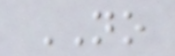NO
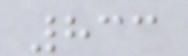833
